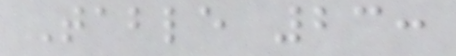Table 23:
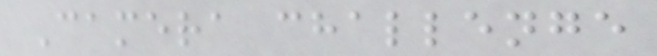Camera challenge
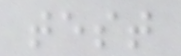test
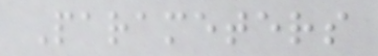Parameters
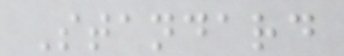Standard
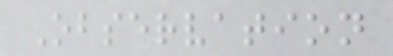Observation
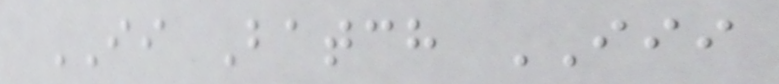II Batch III
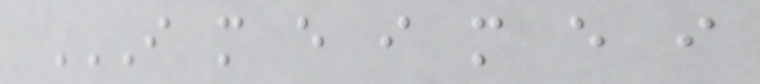I M E I M E I
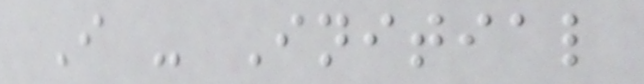I - Initial
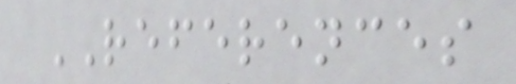REFERENCES
